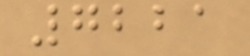7221
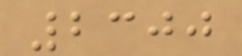2300
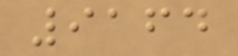9164
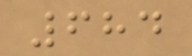684
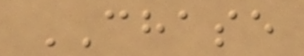CHASE
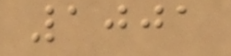1001
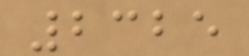2325
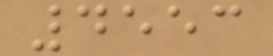4553
